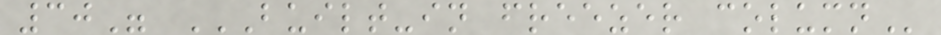30" BUILT-IN FREEZER COLUMN
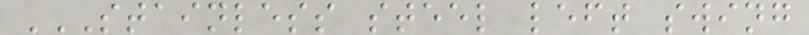STAINLESS STEEL LEFT SWING
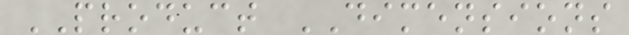PRODUCT DIMENSIONS
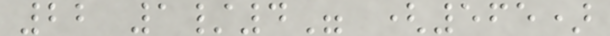22 1/4" (565)
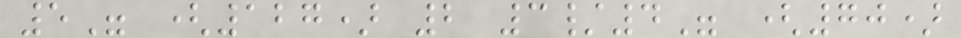5" (127) 2 3/4" (70)
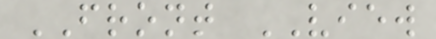FRONT VIEW
